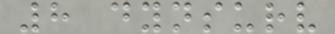8 dynsurv
